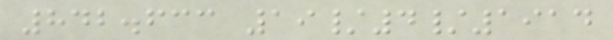842.633 19/4/1914
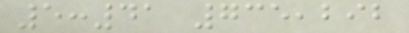5:41 735,292
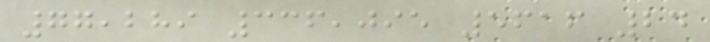77,289 336,095 5616 24
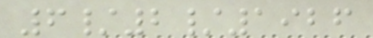6/2/1926
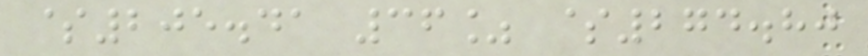$205.41 36% $274.80
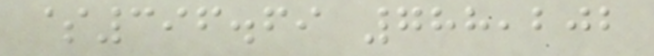$396.69 788,202
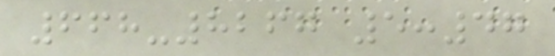668-8267 5:47
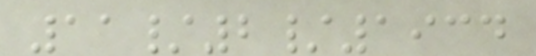11/2/1934
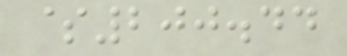$200.44
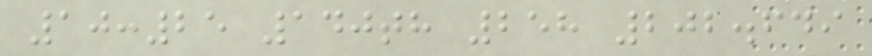10:25 140th 258 202.649
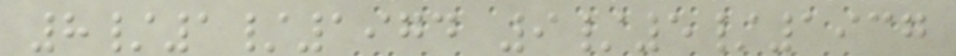8/1/1974 9/5/1937
